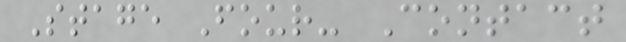Stage Four- Contact
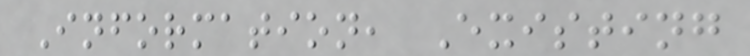Information, Existing
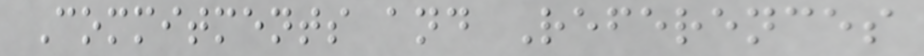Commitments and References
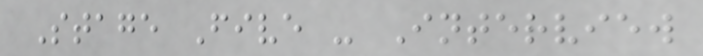Stage Five - Interview
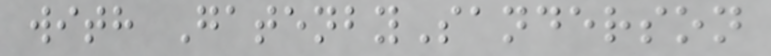with GatenbySanderson
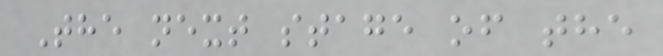The next stage of the
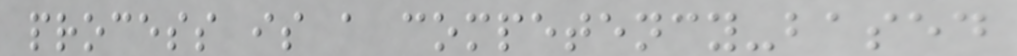process is a competency-based
